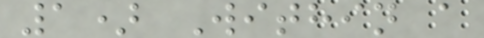1) Within a
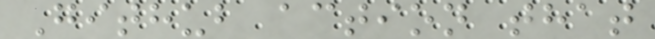Github action that
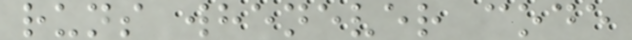runs whenever code
